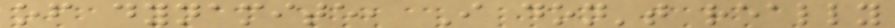of dynamite, I don't really
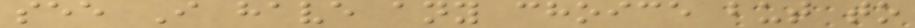see I have any choice but to
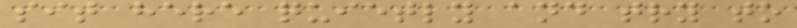sit here quietly and try to
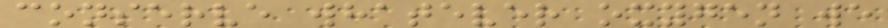conserve whatever oxygen we
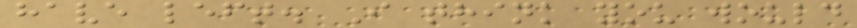have left. I think you would
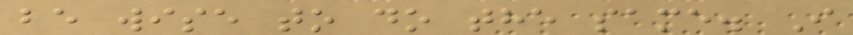be wise to do the same. I
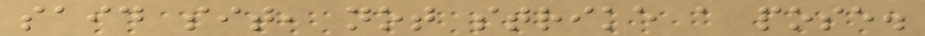said sit, not strike a pose.
